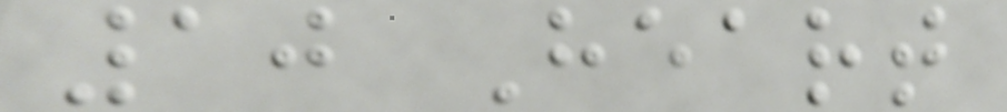10 Heart
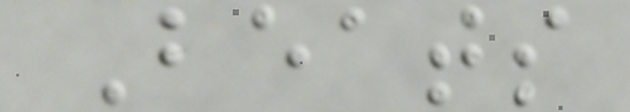Beats
